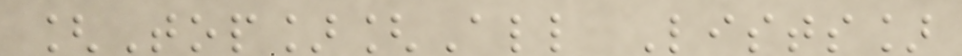[Top][All Lists]
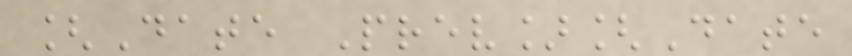[Date Prev][Date
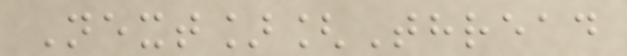Next][Thread
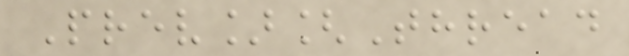Prev][Thread
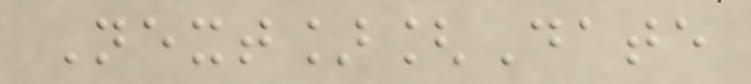Next][Date
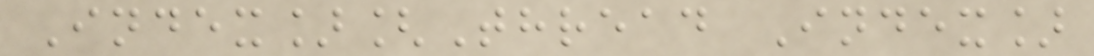Index][Thread Index]
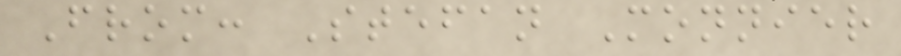From: Stefan Monnier
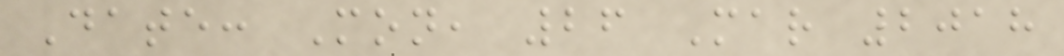Date: Mon, 26 Mar 2018
